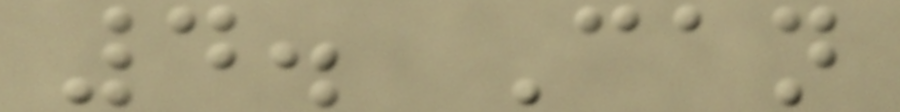4. Can
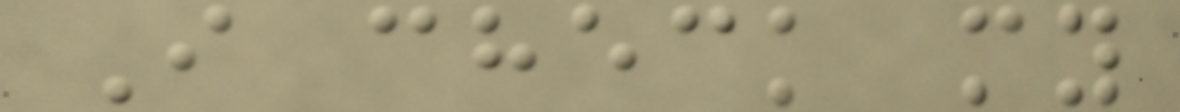I check my
